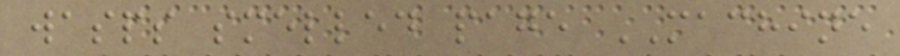wasps smelled page MACHINE
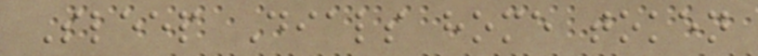Sleep Dials home token
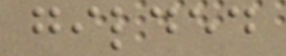gilded
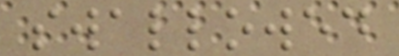swallowed
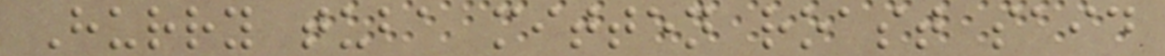Hurry tuba mitten roast said
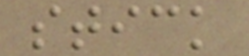stick
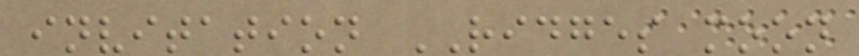invitation RIDGES moon
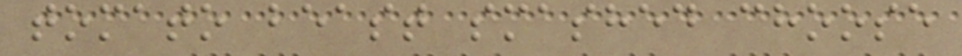tomato beast smashed choose
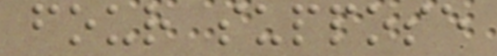four suppose
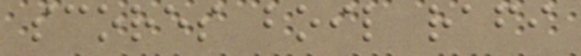scores boil rafi
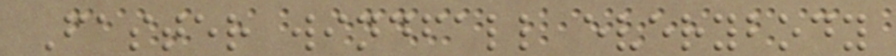Faster windfall everybody
